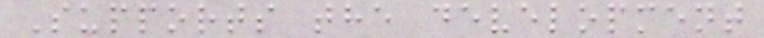Supports the development
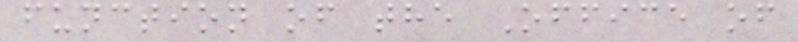function of the Office of
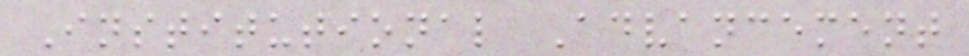Institutional Advancement
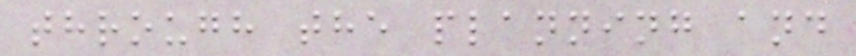through the planning and
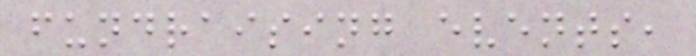fundraising events,
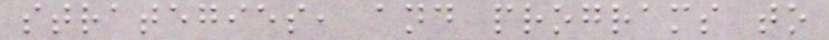strategies, and programs to
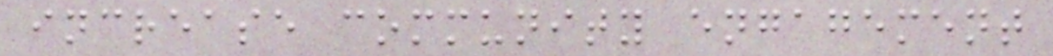increase community engagement
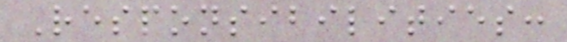Responsibilities:
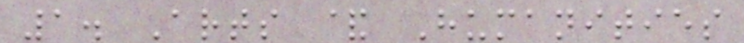1. Arts & Humanities
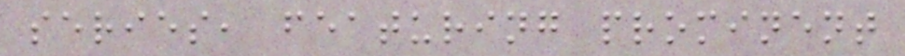series, featuring prominent
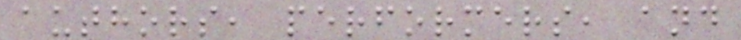authors, performers, and
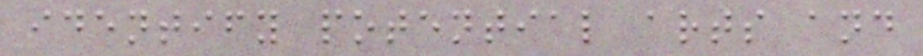identify potential arts and
